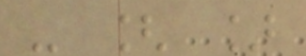- [ ]
